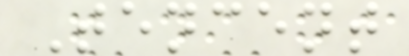Tencent
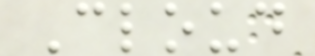Cloud
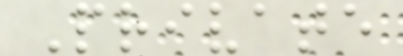Private
